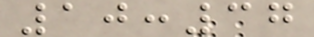10:37
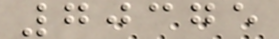70375
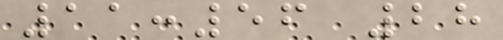11:56 28
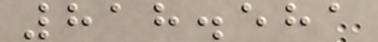818.581
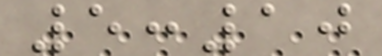5:10
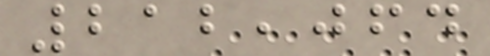212,064
